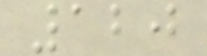120
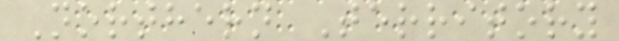Northern Territory
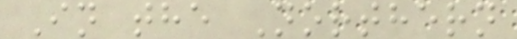In the Northern
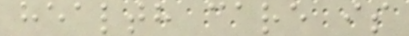health care is
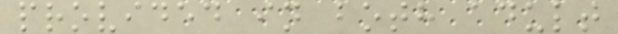provided in both adult
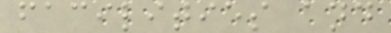facilities and
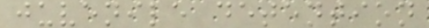juvenile detention
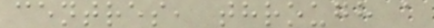centres, through a
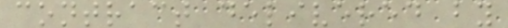contract delivered by
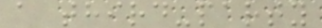a third-party
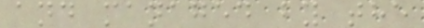and managed by the
